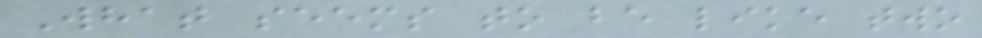What seems to be like two
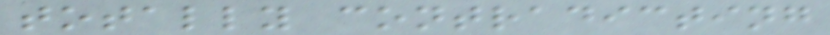totally contradicting
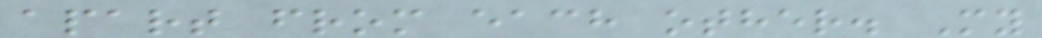apart from each other. My
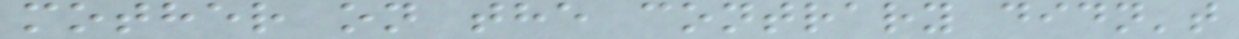mother on the contrary didn't
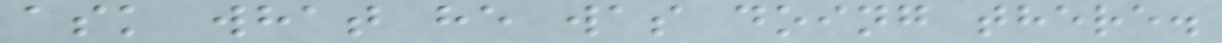ask what he was doing there.
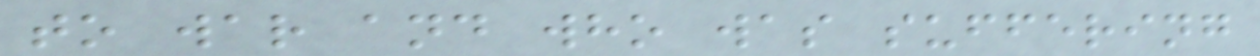to war and who was suffering
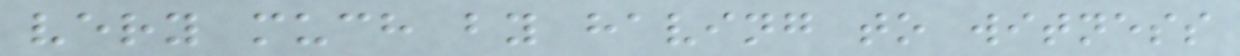very much by having to witness
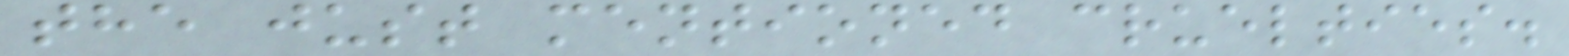the just mentioned cruelties.
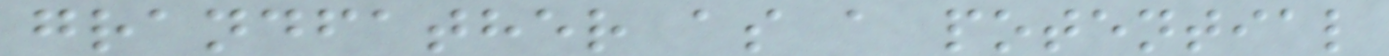grandfather as a potential
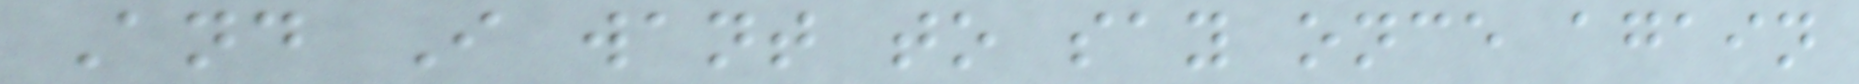And I want to say once again
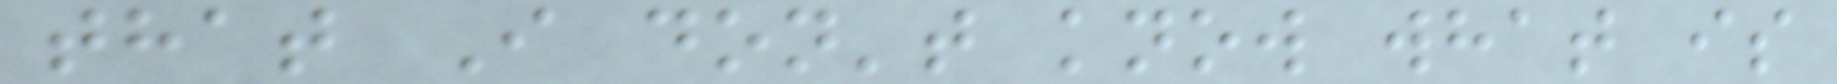that I don't know what is
